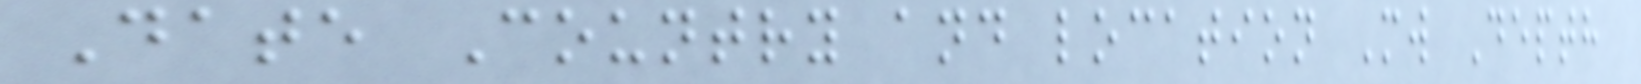Date Country and location Mw Depth
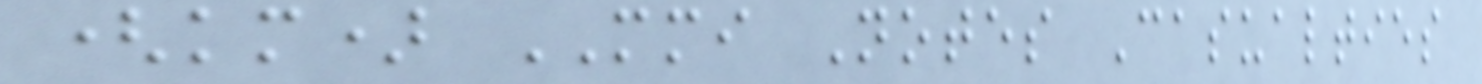(km) MMI Notes Casualties
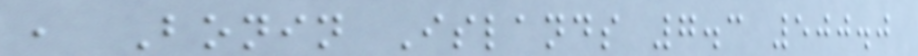, Bonin Islands 7.3 500.0
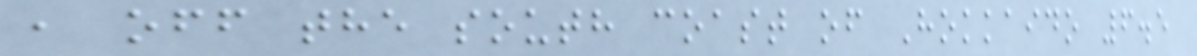, off the south coast of Hokkaido 6.5
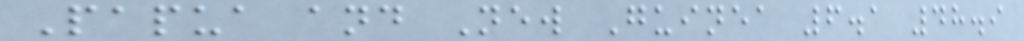Papua and New Guinea 6.1 48.9
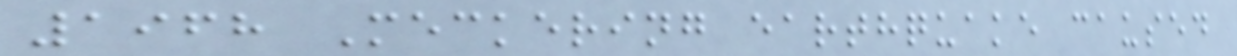1968 Meckering earthquake caused
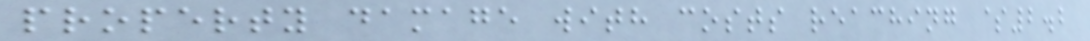property damage with costs reaching $2.2
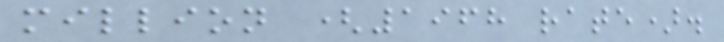million (1968 rate).
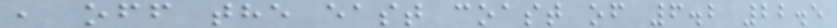, off the east coast of 6.2 22.5
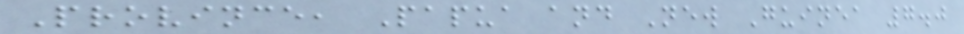Province, Papua and New Guinea 7.0
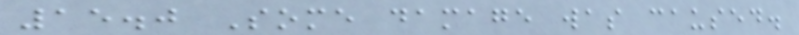15.0 Some damage was caused.
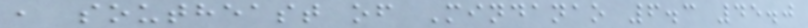, southeast of Mindanao 6.3 45.0
